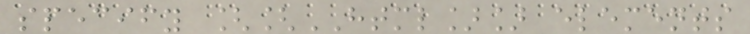specify [[HTML]] elements
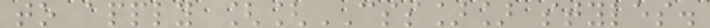to apply [[CSS]] styles.
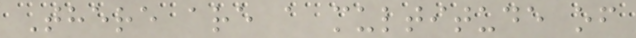There are a multitude of
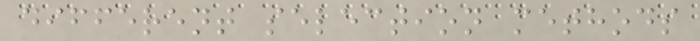different selection methods
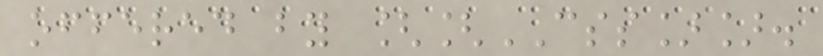offered by [[CSS]].
